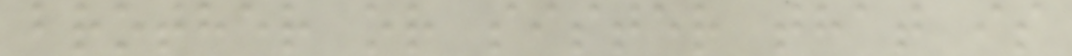brother or sister that is
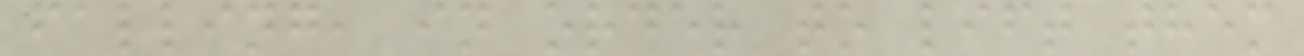falling, in order to lift them
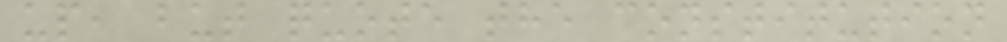up, but quote the constitution
